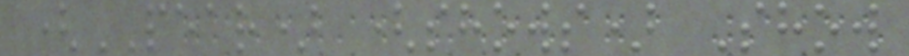(PEAR) (shows) Show
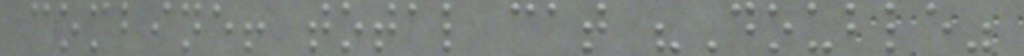combine! total cat "Double"
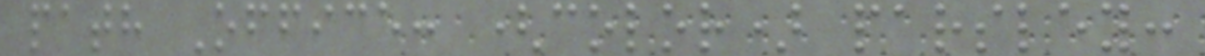path Office: (color) parsley:
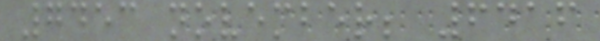7453 november; 6416
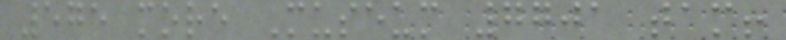575 more Museum 7701 tam!
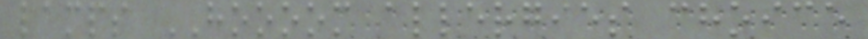lamps HOOOOM allergies choice
